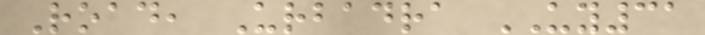Road, Urbadra UY31
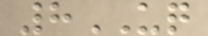8UQ
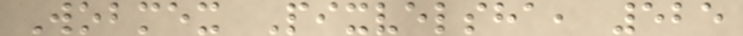Wobmex Pixvelsha, 525
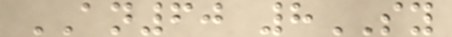AN60 8SY
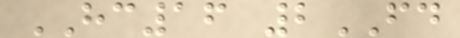HC16 2FD
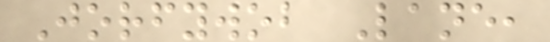Jorfywob Lane,
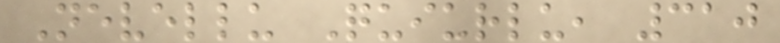Nevellu Quiurlu, 310
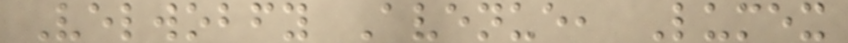Velwobfy Avenue, Lumex
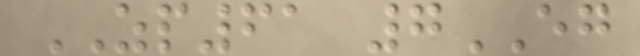ZP61 7EG
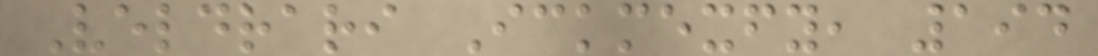Veldrari Ickmexfy, 194
